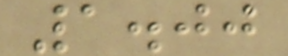1.00
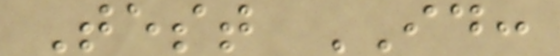Test ID:
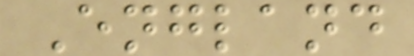England
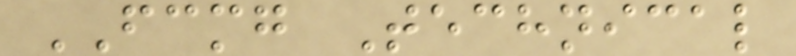FCMG Technical
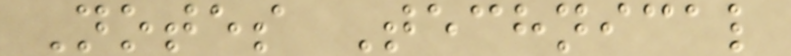Notes Technical
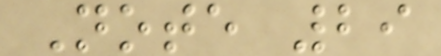Note 29
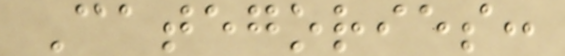Categories:
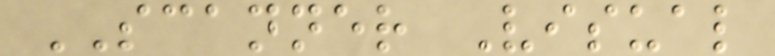SCANNER Visual
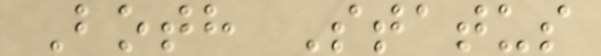Both Status
